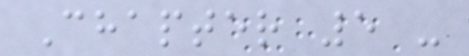Chapter 5 -
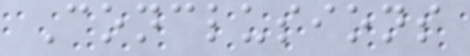Conclusions
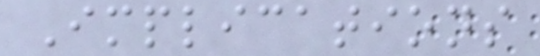Implications
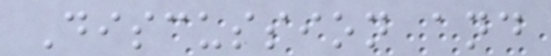Discussion and
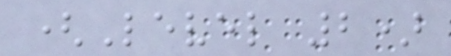(Level 2)
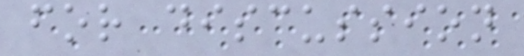for discussion
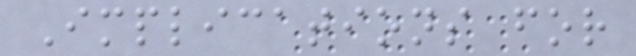Implications for
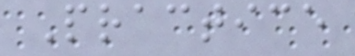Practice
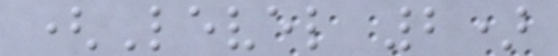(Level 2)
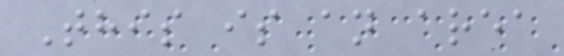This is an area
